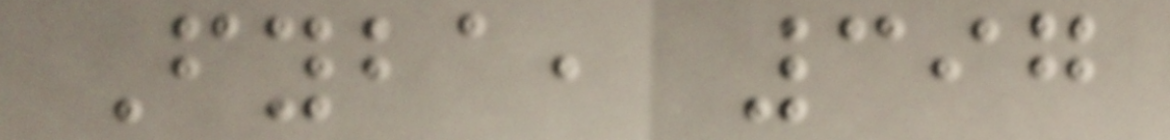Fyba, 397
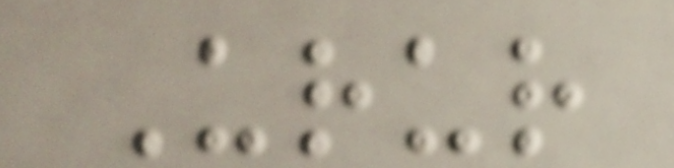Urur
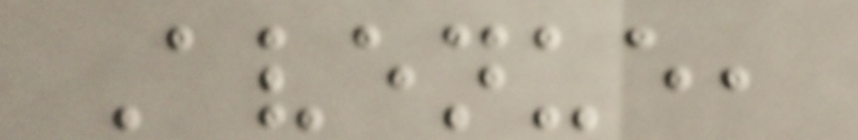Avenue,
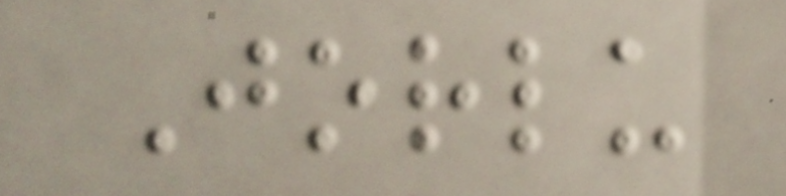Jorlu
